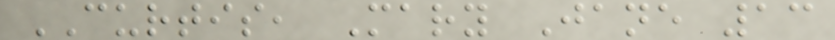CURTIS, Mary Jane 13
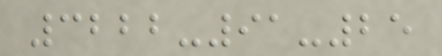3222-91-25
